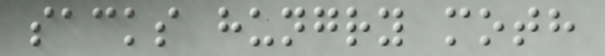sacks hungry moth
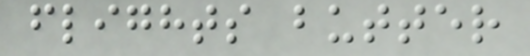flights butter
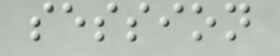session
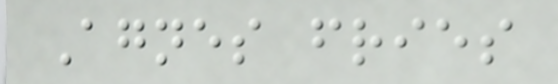Agnes fries
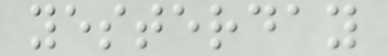yesterday
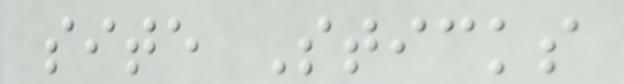site Sticks
